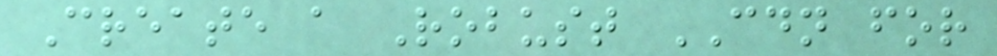Create a Robust CDN for
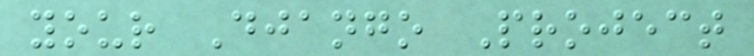your Django Project
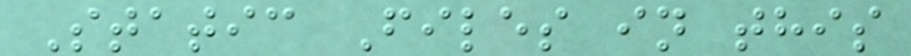Static Files in this
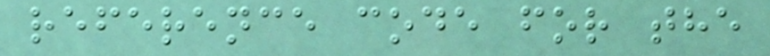reference code for the
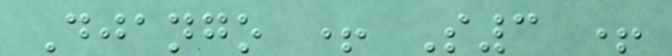Django + S3 +
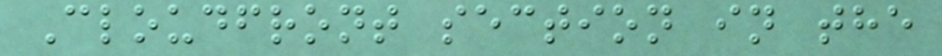Cloudfront section in the
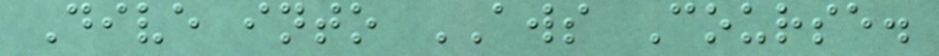Dive into AWS Course.
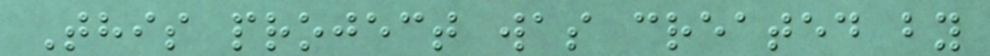This project was created by
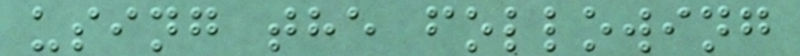using the following
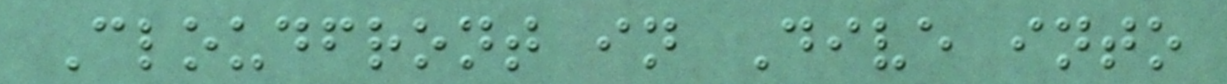Cloudfront in Dive into
